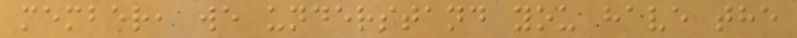member, we understand you have the
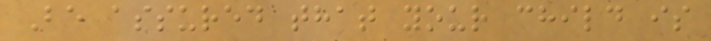Be assured that your child is
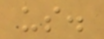us.
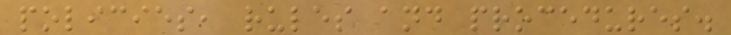policies, rules and procedures.
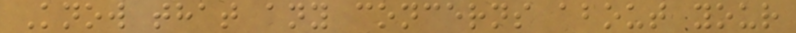Know that any concerns about your
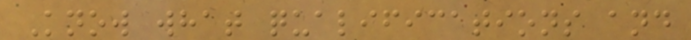Know what qualifications and
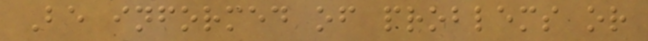Be informed of problems or
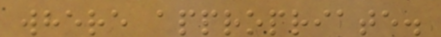where appropriate.
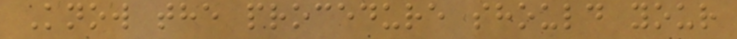Know the procedure should your
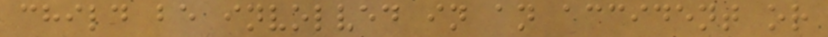child be involved in an accident or
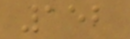152
